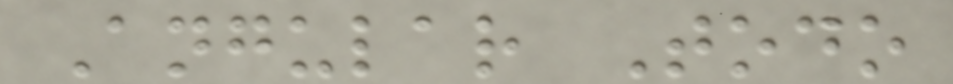Angular Todo
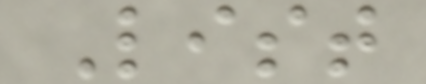List
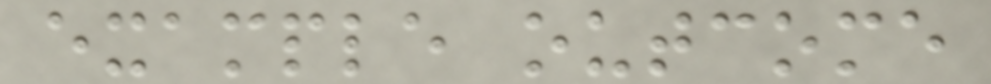example outcome
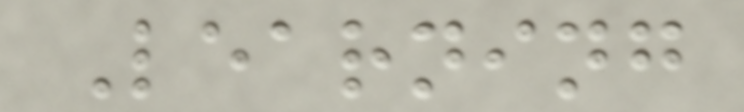Learning
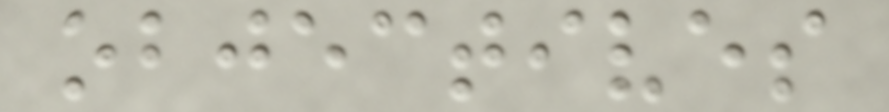objectives
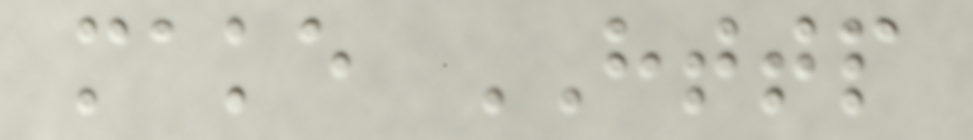make HTTP
